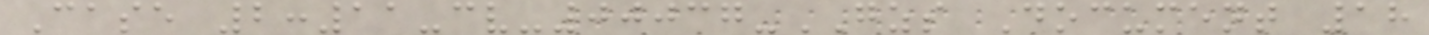Case 2:11-cv-00037-GZS Document 18
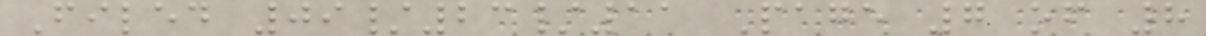Filed 09/23/11 Page 7 of 8
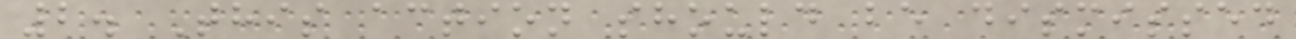2. This action should be dismissed
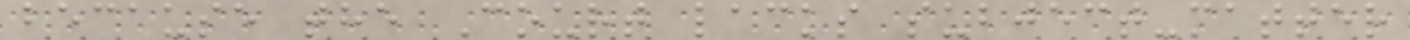because the Court lacks subject-matter
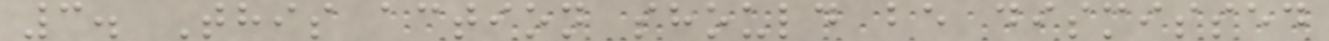3. This action should be dismissed
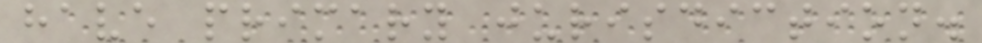have primary jurisdiction.
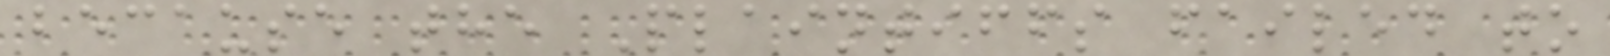because the Plaintiffs failed to
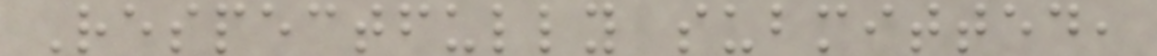Respectfully submitted,
